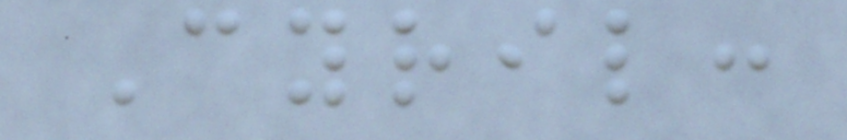Cyril:
